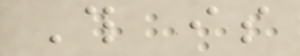This is
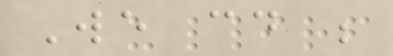We could be
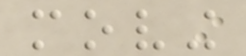moving
